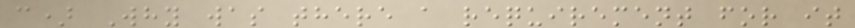c) Why was there a requirement for it
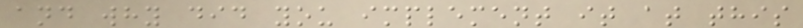and why did you implement it at this
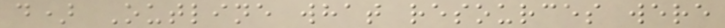d) Outline what resources were
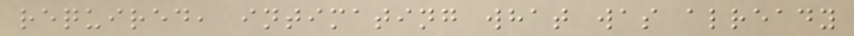required, intimating what was already
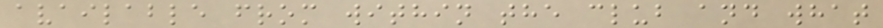available from within the club and what
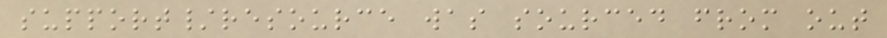support/resource was sourced from out
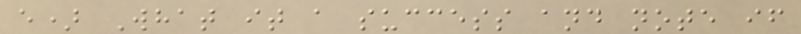e) What it a success and note if
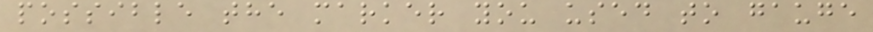possible the marker you used to gauge
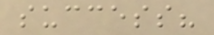success?
